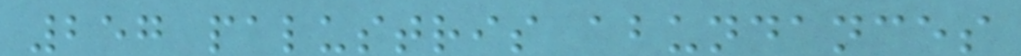257 palustris abundances
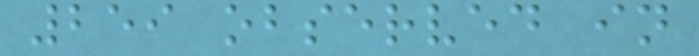259 observed in
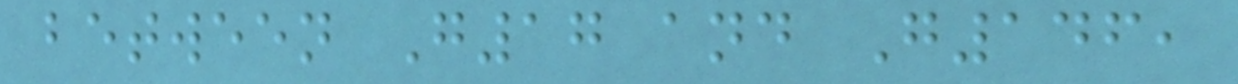between G17 and G146,
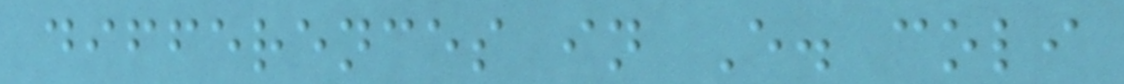differences in E. coli
